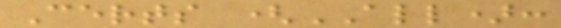Certs (ALL):
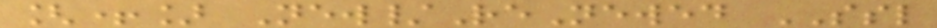[+] New/ReNewed SSL
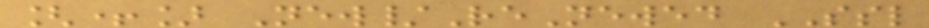[+] New/ReNewed SSL
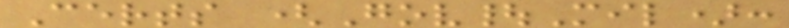Certs (Gov|Mil):
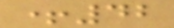+42
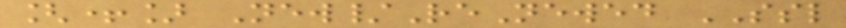[+] New/ReNewed SSL
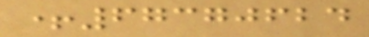+67370624
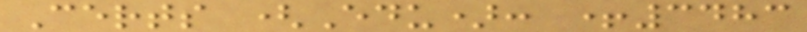Certs (Edu): +3483
